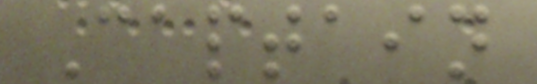Captain
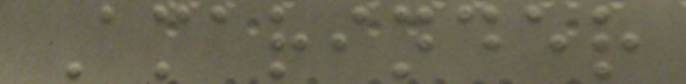Amarinder
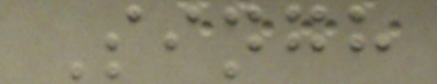Singh
